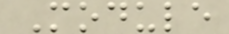Module
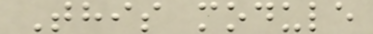This module
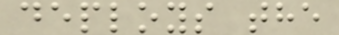deploys the
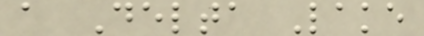a Delta Lake
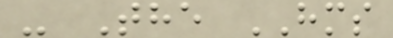- The HMS
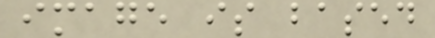image is based
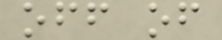off of
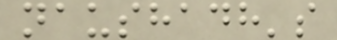naushadh's
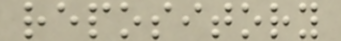repository
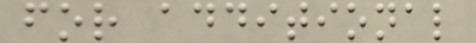for additional
